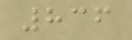836
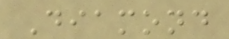Diamond
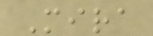Mira
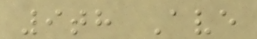9th Ave
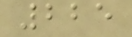225
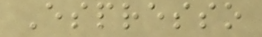Espresso
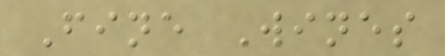Fine Wines
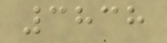3838
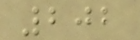202
